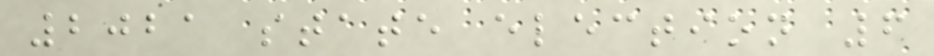2021 state election 6
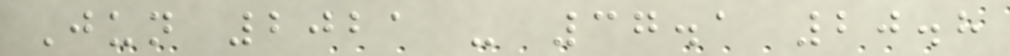Jun 2021 - 37.1 20.8
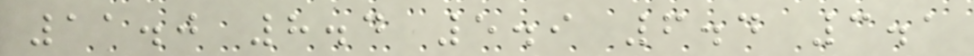11.0 8.4 5.9 6.4 3.1
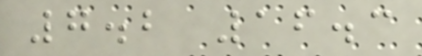7.2 16.3
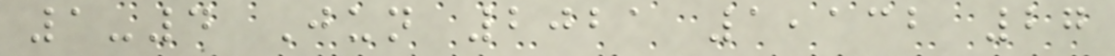1-4 Jun 2021 1,132 27
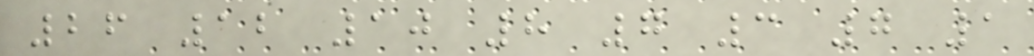26 12 10 8 7 3 7 1
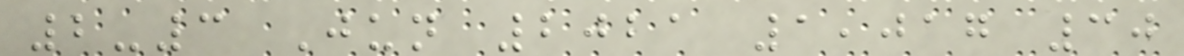2-3 Jun 2021 1,017 30
